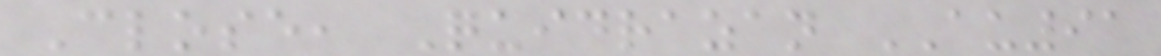Close, Quidrazan AU91
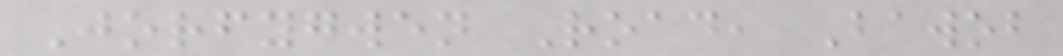Jorfygwen Road, Bawob
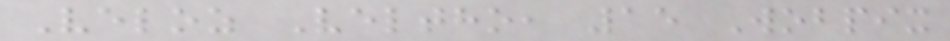Veloz Veltho, 15 Wobpix
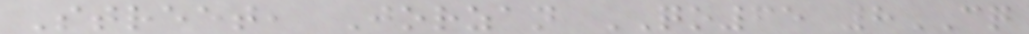Street, Jorzan QO65 8CQ
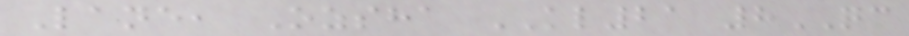Lane, Ozsha KL21 8QC
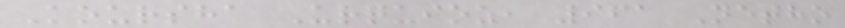Koursha Urquioz, 961 Netho
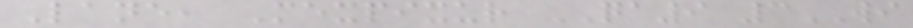Lane, Mexpixur QA9 3WI
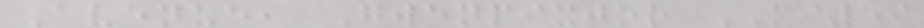Avenue, Gwenpixjor MI59
